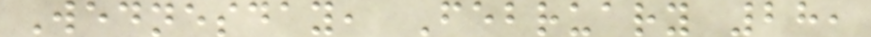Wednesday, February 28,
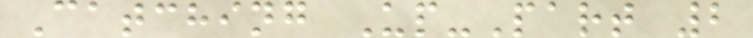Catching Up-Part 2
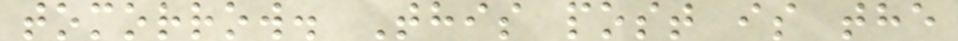tomorrow. This post is the
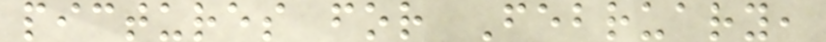pictures for February,
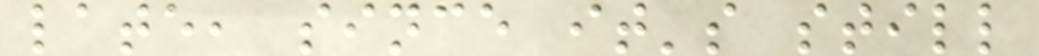late, since it's still
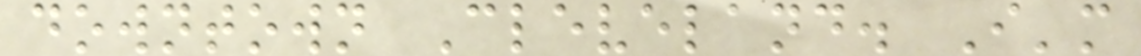downtown Cleveland. I'm
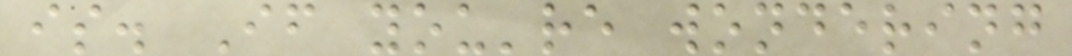is. If you're wondering
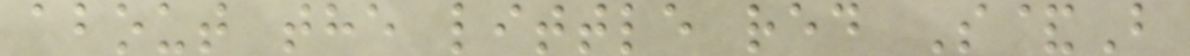about the little red S&B
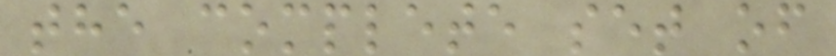the complete set of
